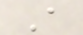A
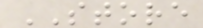STORE
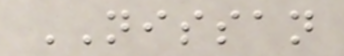NISSAN
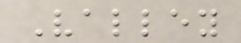Valley
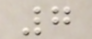7
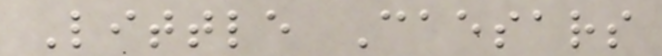Little Caesars
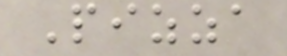Pizza
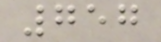757
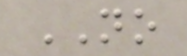NO
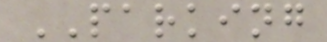PARKING
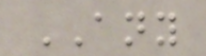ANY
